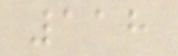118
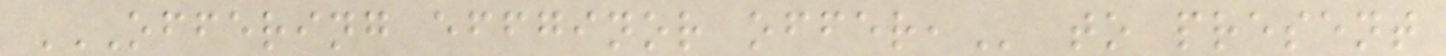OFFERING EFFGINOR OFFER, to present
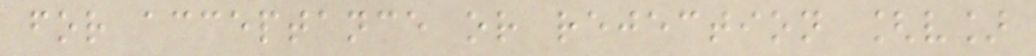for acceptance or rejection [v]
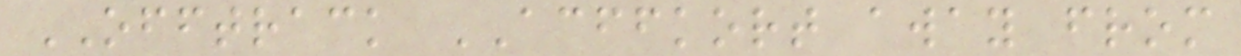OFFTRACK ACFFKORT away from
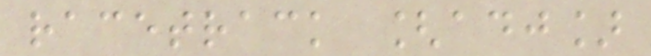racetrack [adj]
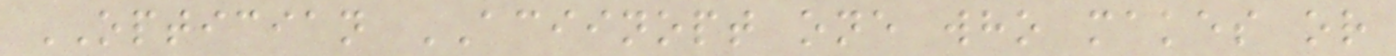OPTICIAN ACIINOPT one who makes or
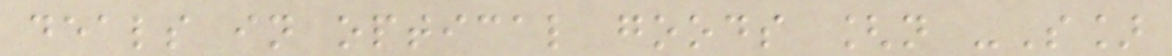deals in optical goods [n -S]
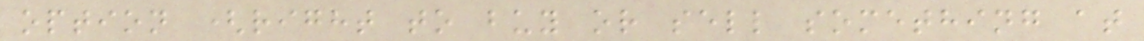option (right to buy or sell something at
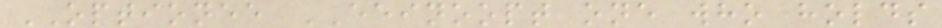OPTIONEE EEINOOPT one who holds
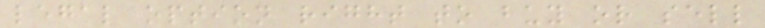legal option right to buy or sell
